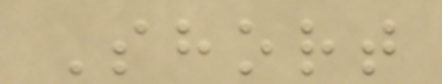Short
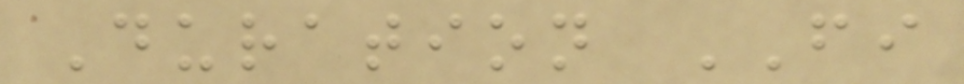Duration FI
